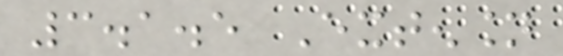3.1.5 Extension
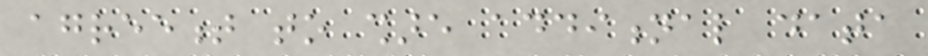agreement to share additional data
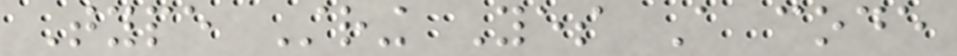Type String Yes A code
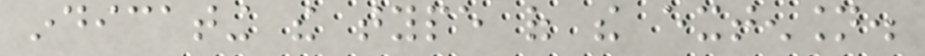indicating the type of the extension.
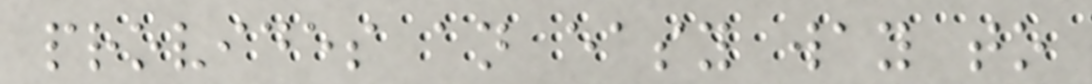provides an easy way to
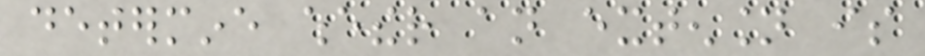determine whether an extension is
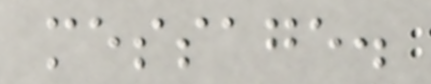message.
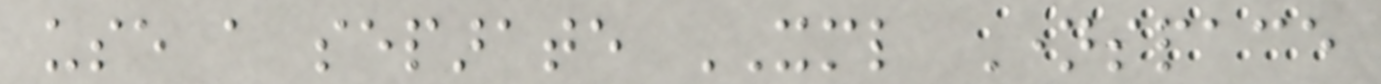use a separate XML Namespace
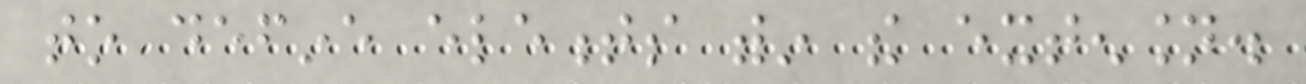to define elements within the extension.
